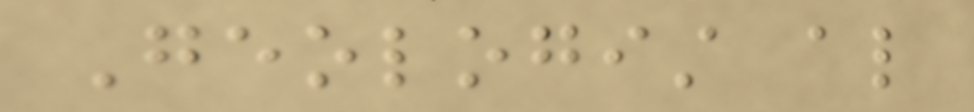Geologist also
